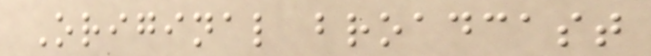Original broadcast
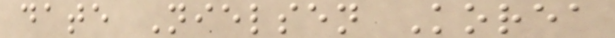date Nielsen Korea
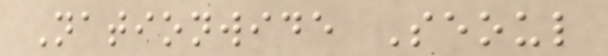Nationwide Seoul
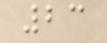23
